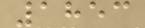1853
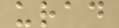urad
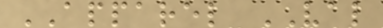APPAREL VAL
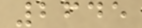2645
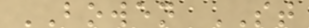BOWEN ST
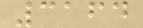3164
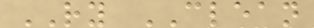RY CLEAN
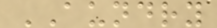AUNDRY
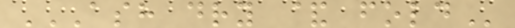ASH DRY & FOLD
